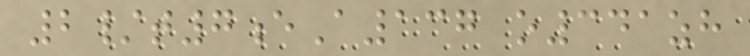2/t7eA137 o341zh
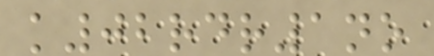k02rdr1no
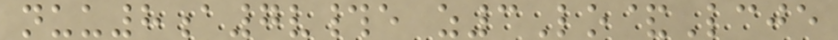nuu8a7v#e z3Lo&Lcje
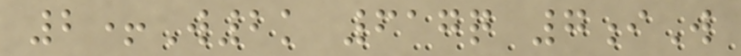2+W2k 617q 7iW
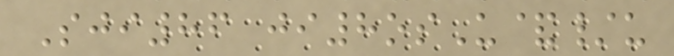Sji86 ji8osU&/u
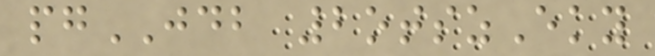pgJDB 2otszEky
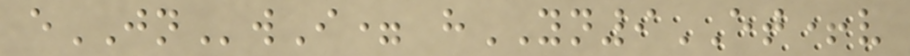eJNwI= hYN9ET+v
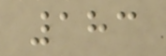183
